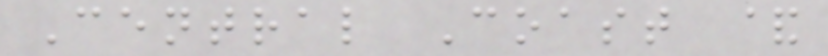Central Coast &
